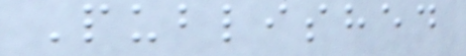Published
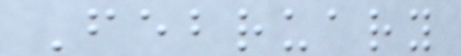February
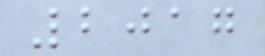2017
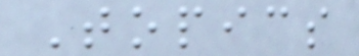Topics
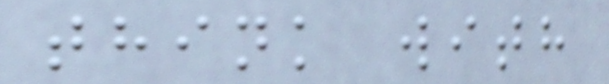think with
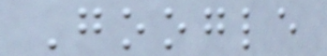Google
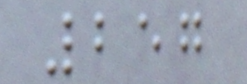257
